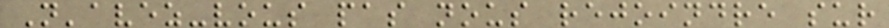N'avez-vous pas nous rejoindre sur
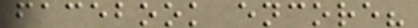facebook encore?
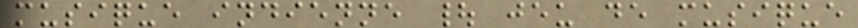musique indienne | jeu de musique
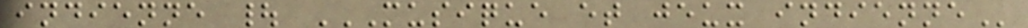indienne | MUSIQUE ET JEUX INDIENNE
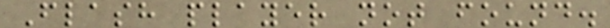Flash player not found.
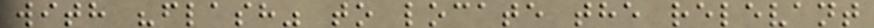with "flash" to locate the relevant
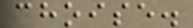choise.
